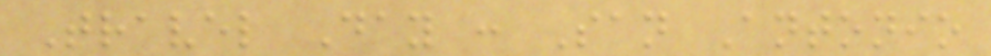Travel Day : San Antonio
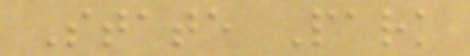State Park
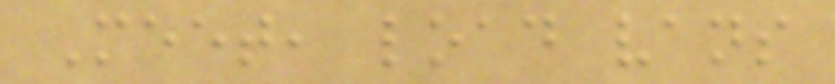Meet, load vans
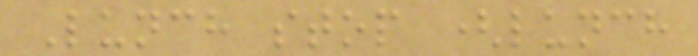Lunch stop (lunch
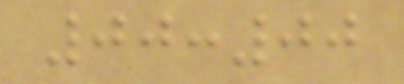00:00
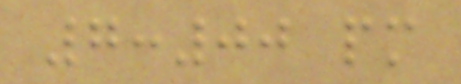7:00 pm
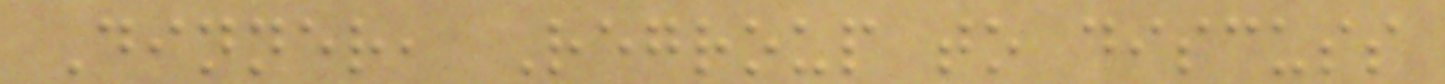Dinner, Regroup to discuss
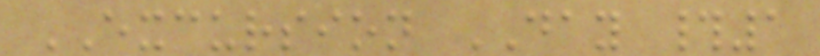EXCURSION DAY #1
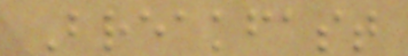Breakfast
